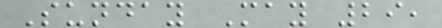Sunday May 29,
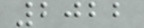2022
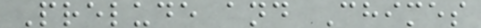Prelude and Chimes
